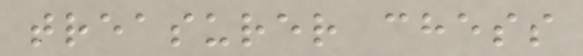treasurer chess
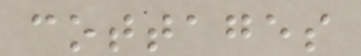cottages
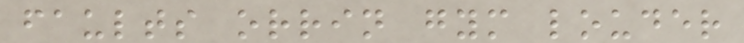faults orrin gym louder
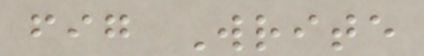fig Write
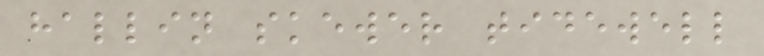hallin skewer tidewell
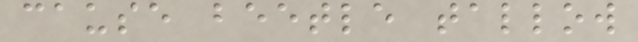cause beetle tallow
